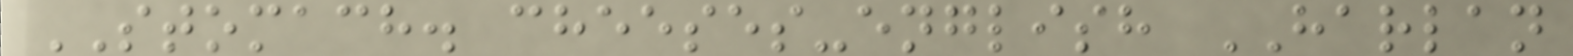STOMACH. cheeses-english HARLAN
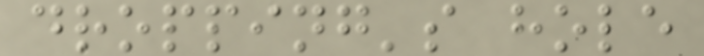dropping's hole
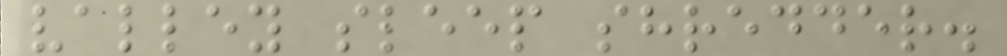valley sleep shredder.
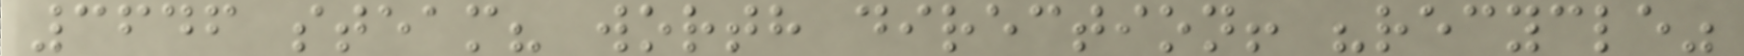3646 steam? worth direction! "recycle"
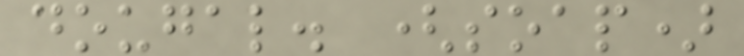dougal. (soap)
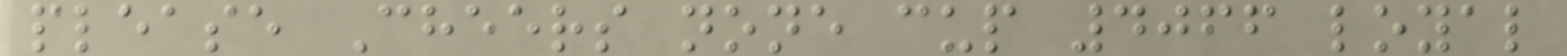please Cheers none cup 4066 loyal
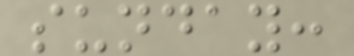sunday:
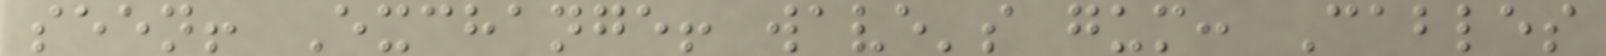seen! Exchange! wave's gum: Cables
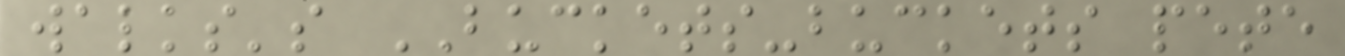walks's BUCKETS-buckets pete
